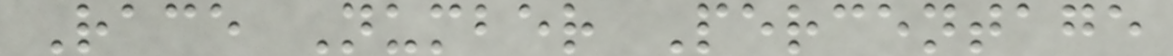Race Number Percentage
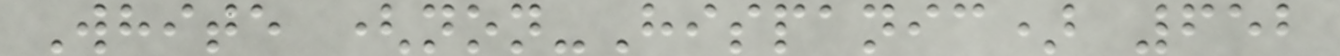White (non-Hispanic) 652
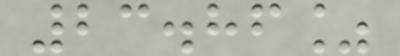23.86%
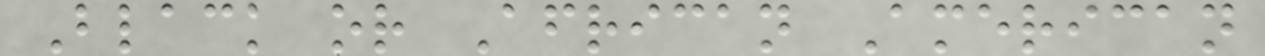Black or African American
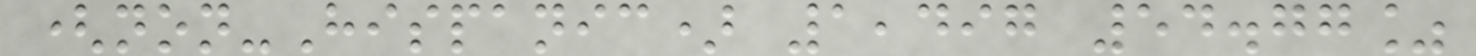(non-Hispanic) 1,497 54.77%
